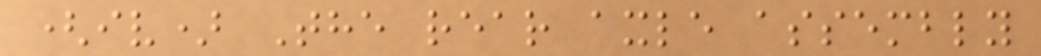(iv) The rear axle assembly
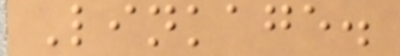Linkage.
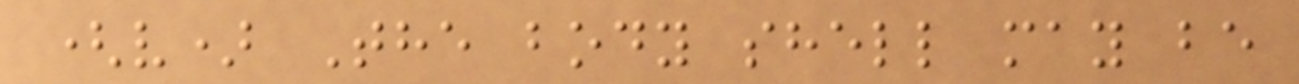(v) The body shell may be
